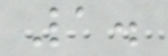1.
